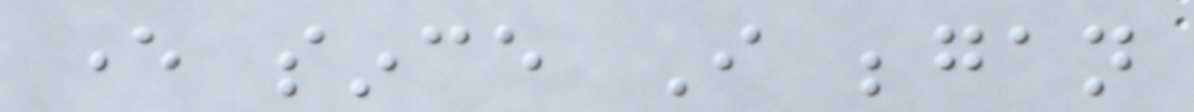ever since I began
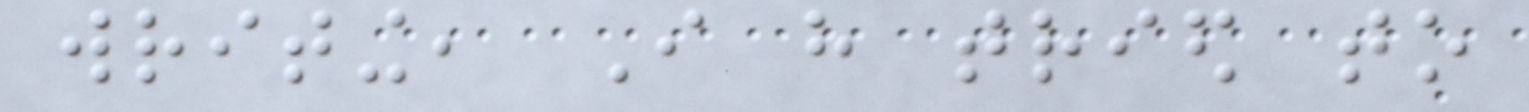writing, I have tried to
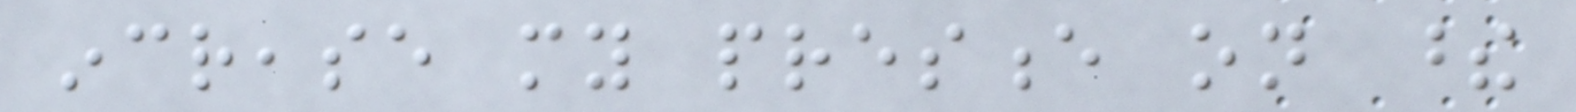increase my presence on these
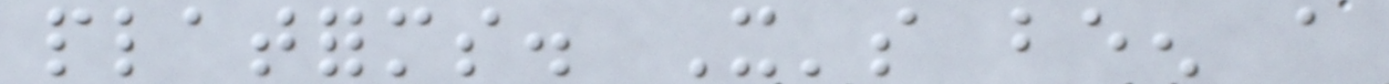platforms. It's been a
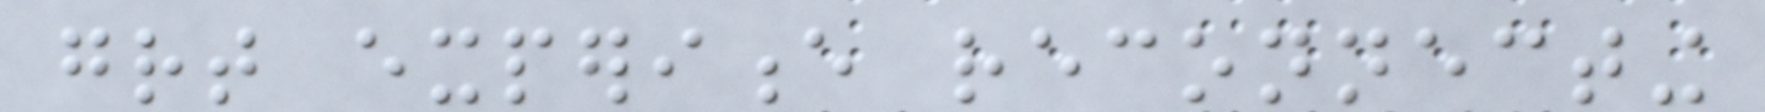great experience reconnecting
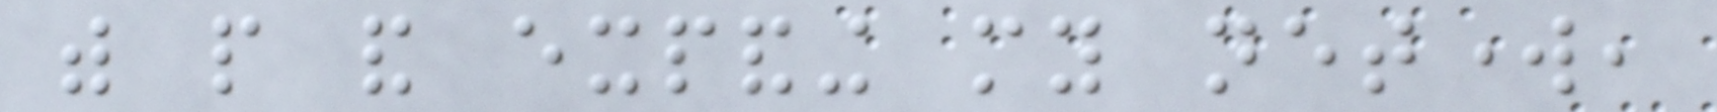with people and expanding my network,
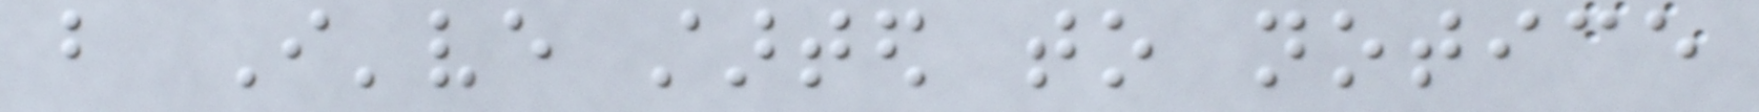but I've started to notice
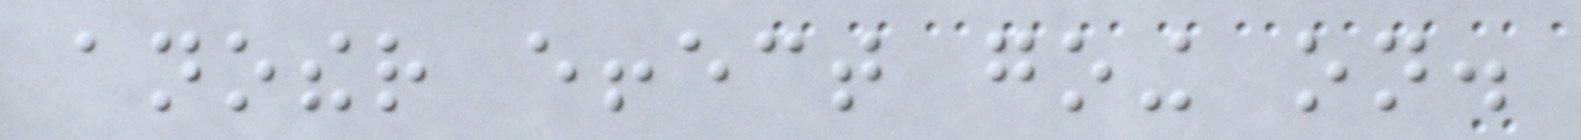another effect going on.
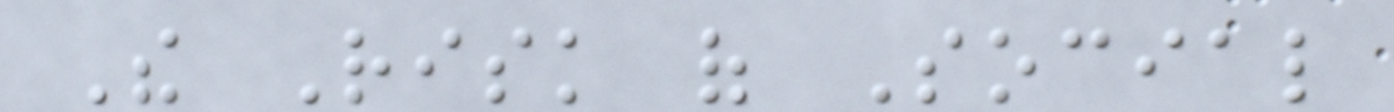The Risk of Social
